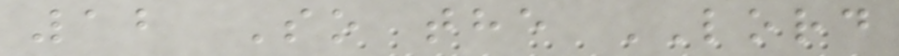12 So the LORD
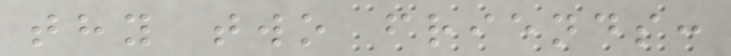thy two friends:
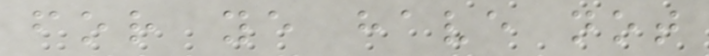for ye have not
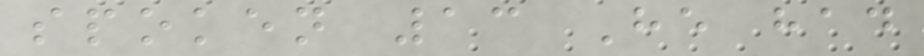spoken 13 He had
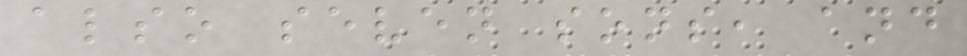also seven sons, and
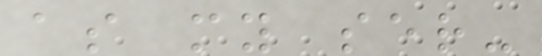as my ser-
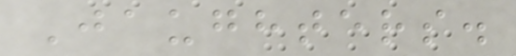Jaughters.
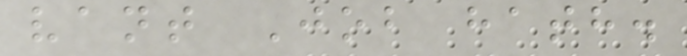vant Job hath.
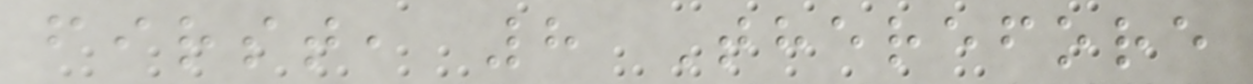first, 8 Therefore
